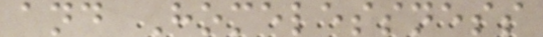and Homelessness
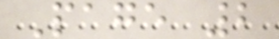Page 2
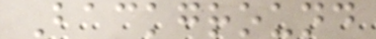Background
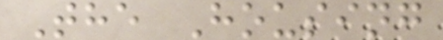The Housing
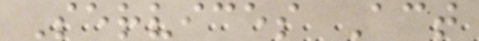Services Act
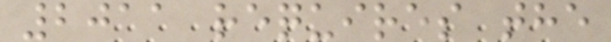2011 requires the
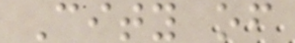City of
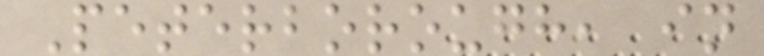Peterborough, in
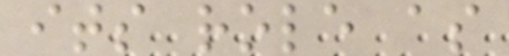its role as
